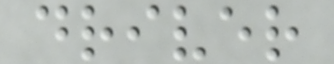driver
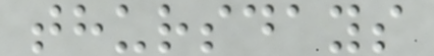thursdays
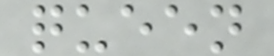queen
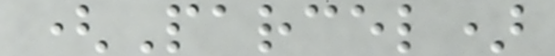(Parcel)
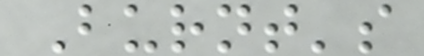Burnt's
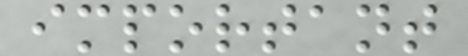important
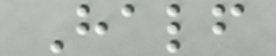Half
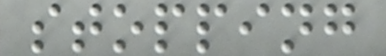stopping
